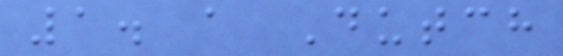1. a Dutch
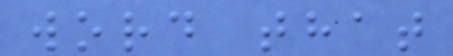word that
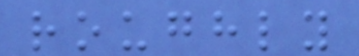roughly
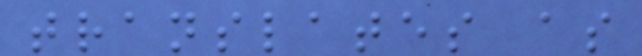translates as
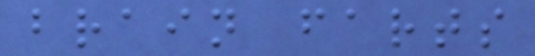brain farts
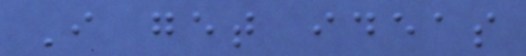I get ideas
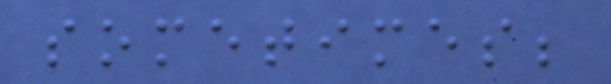sometimes;
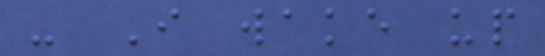- I wake up
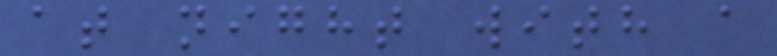at night with a
